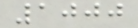1000
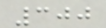300
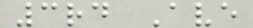3rd Ave
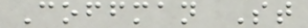Coffman St
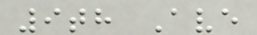9th Ave
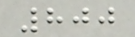800
